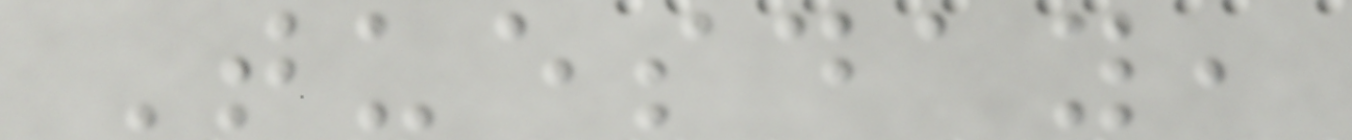Tuesday,
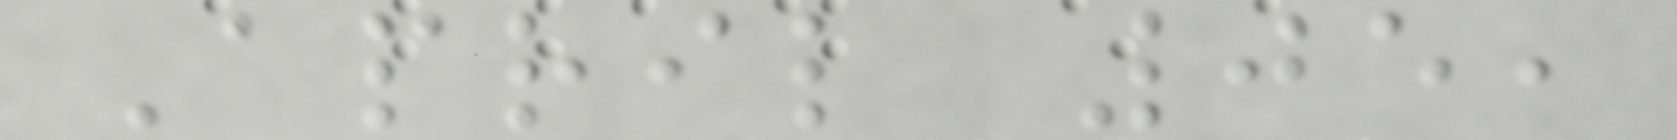April 05,
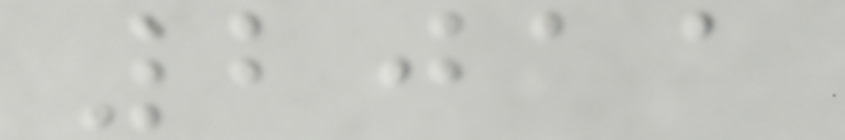2011
